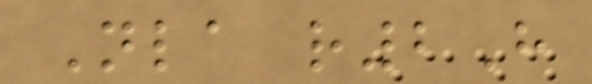Nla r2H
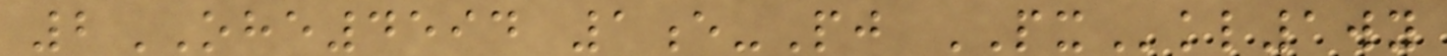2OHE4594 1e-Pj PXkl1wy
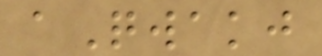aQwakj
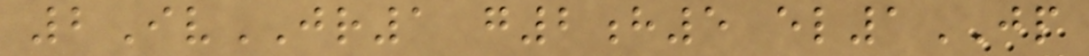2IvJR1 g2h5 el1JP
